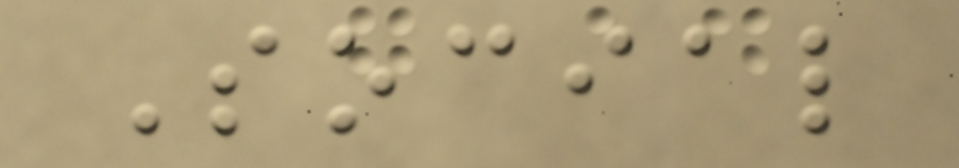Social
